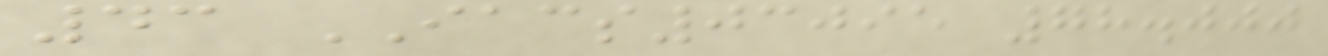43 IACS03095 78.000
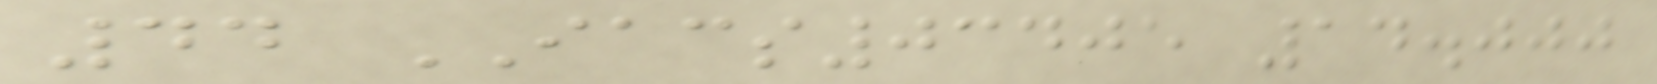44 IACS03405 14.000
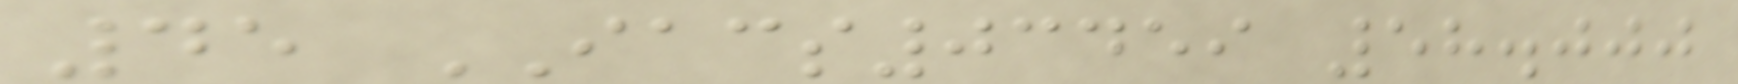45 IACS03459 58.000
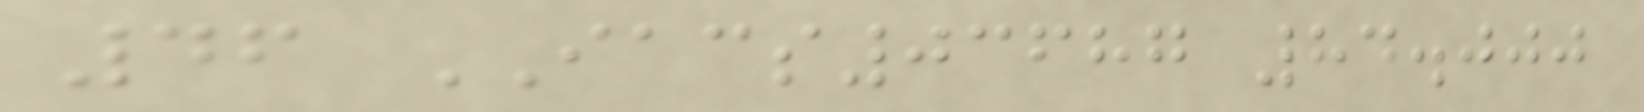46 IACS03687 84.000
